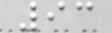93
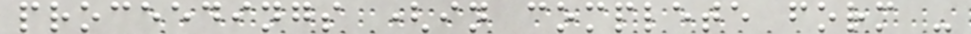proceedings (in complete form -
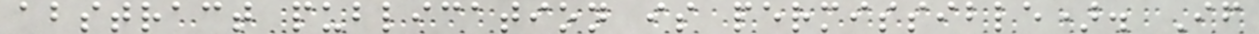abstract publication is permissible). If
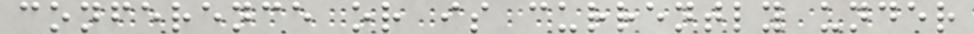conference or is currently under
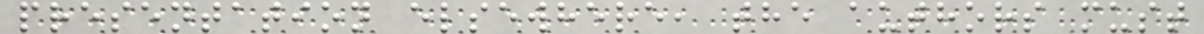presentation elsewhere, the authors must
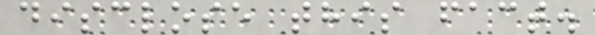disclose this fact.
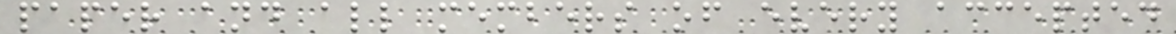paper and all members of every accepted
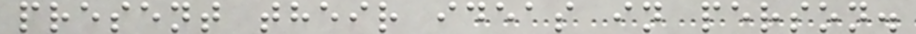present their ideas in person.
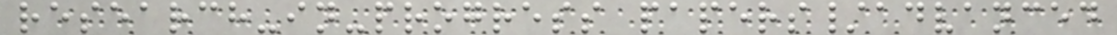research-in-progress papers/advanced
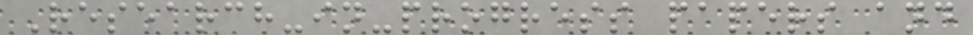Research-in-progress papers and
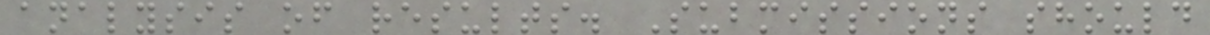analysis of results. Submissions should
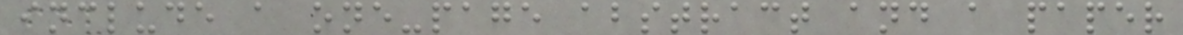include a one-page abstract and a paper
